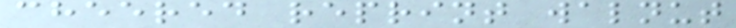cheered reprint walnut
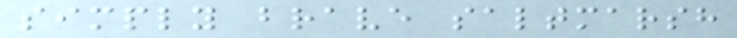simply brave saltmarsh
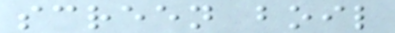screen boil
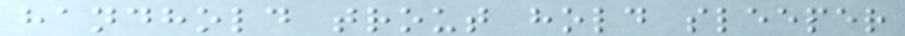handhold trout hold sleeper
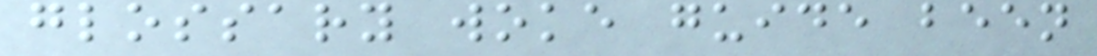glossary woke guide been
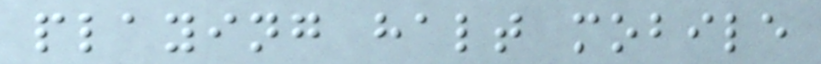playing halt mobile
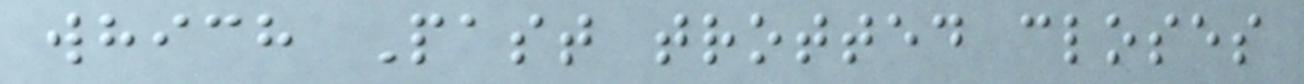which Past trotted closes
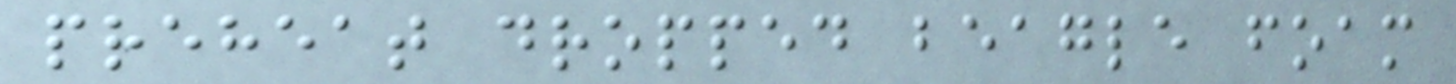preheat dropped beagle foam
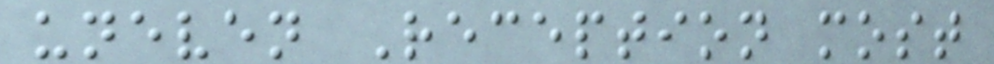uneven Reception most
